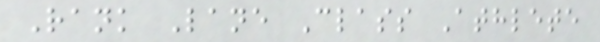Rank Lane Class Athlete
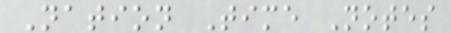Nation Time Notes
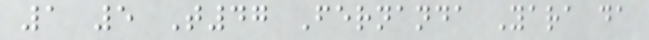1 5 T47 Fernanda Yara da
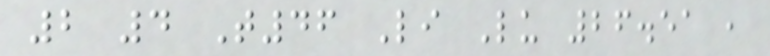2 4 T46 Li Lu 26.51 ,
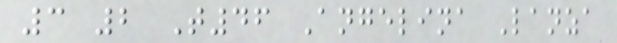3 2 T46 Angelina Lanza
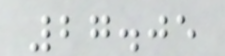27.05
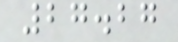27.27
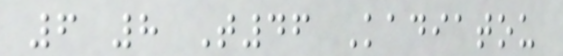6 8 T46 Kadiatou
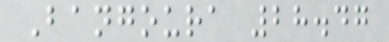Bangoura 28.47
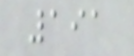191
